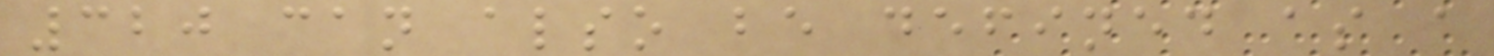320 can also be defined as a
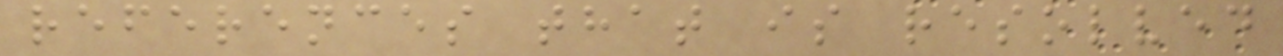references that is resolved
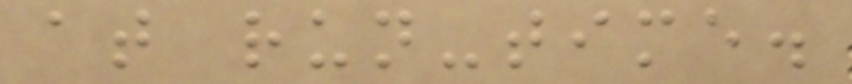at run-time.
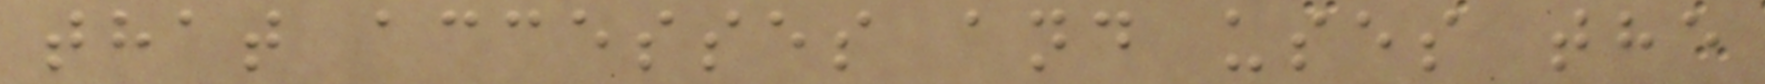that accesses and uses the
